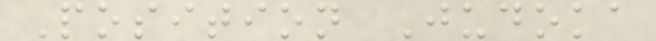Position Judoka
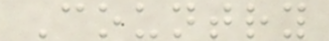Country
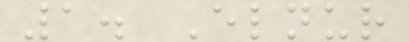1. Elnur
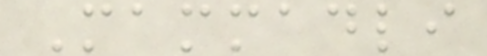Mammadli
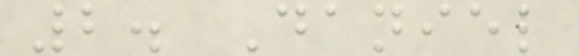2. Daniel
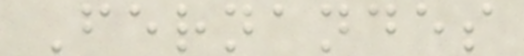Fernandes
